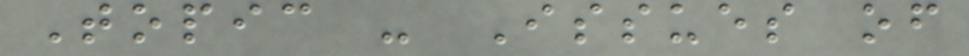Topic - Issues of
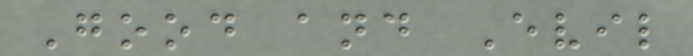Good and Evil
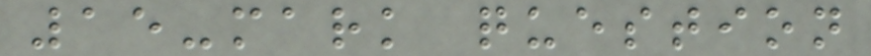15-mark question
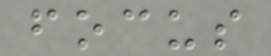focus
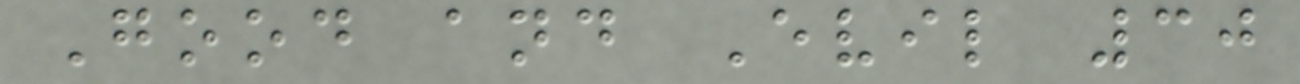Good and Evil 30
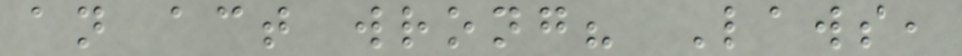an act wrong? Laws,
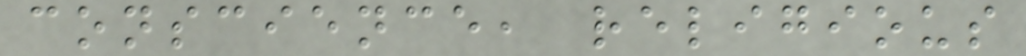conscience, religious
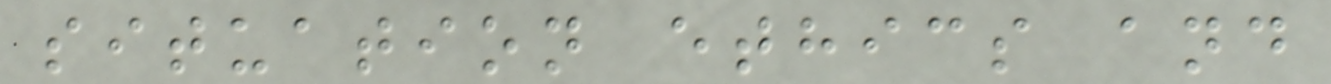situation ethics and
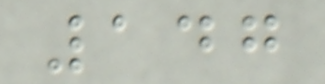147
